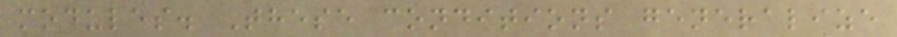modules. These conditions generalize
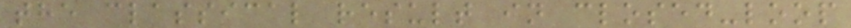the classical result in closed-loop
